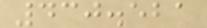430.521
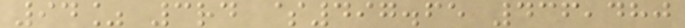94% 3rd $497.65 436,480
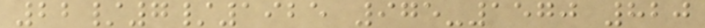22/7/1925 975-1570 820
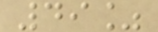49%
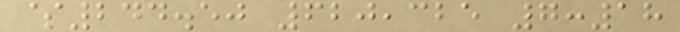$244.50 620,325 7:18
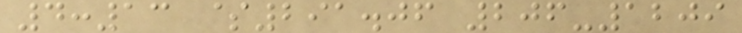4:13 $291.06 206-1209
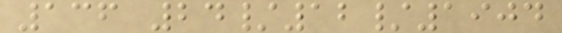136 24/12/1904
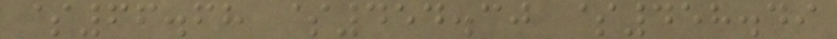$66.68 $454.30 $458.49
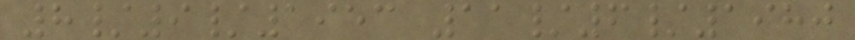8/9/1953 11/6/1980
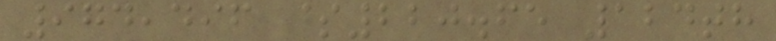974,496 $220.65 124th
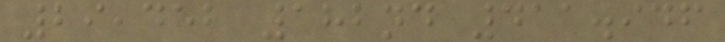29,452 182nd 411.946
